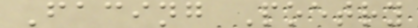Facing Poetry
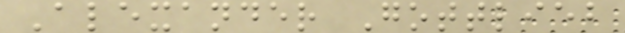Alexander Gottlieb
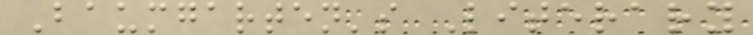Baumgarten's Literary
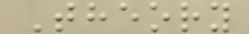Theory
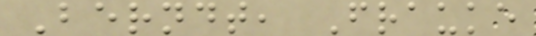Berndt, Frauke
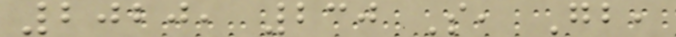2020, 230 S, Gb,
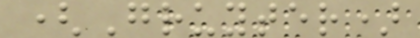(Gruyter)
